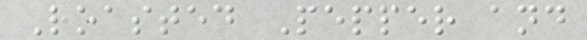Roasted Pepper and
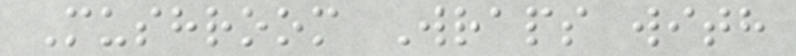Mushroom Wraps with
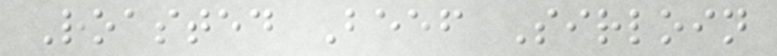Roasted Beef Sirloin
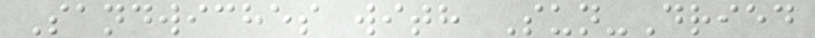Sandwiches with Sun-Dried
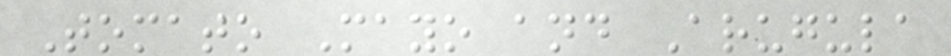Tomato Mayo and Arugula
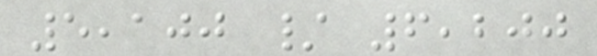5,100 / 6,200
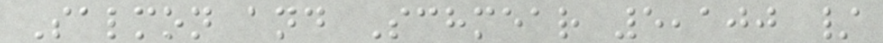Salmon and Schmear 5,100 /
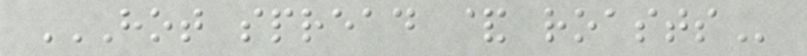HOT SPREAD & ROASTS
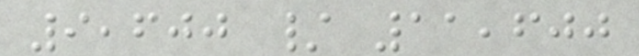9,600 / 11,600
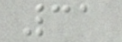31
